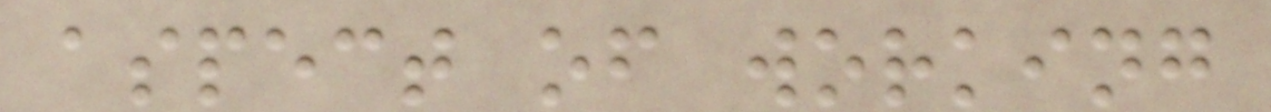aspect of working
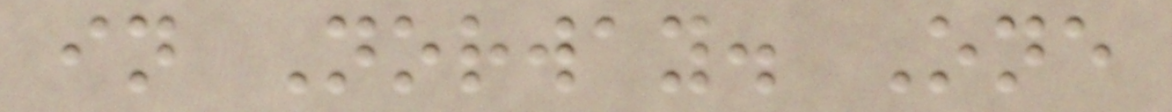in Norway. One
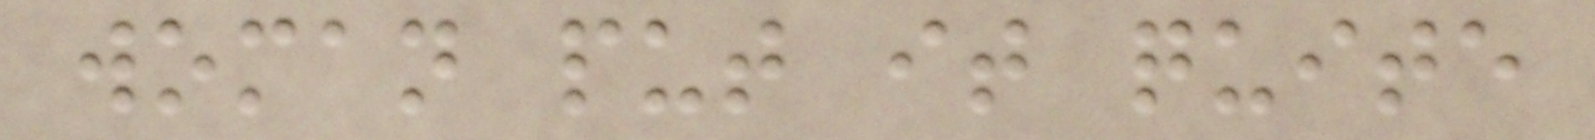woman put it quite
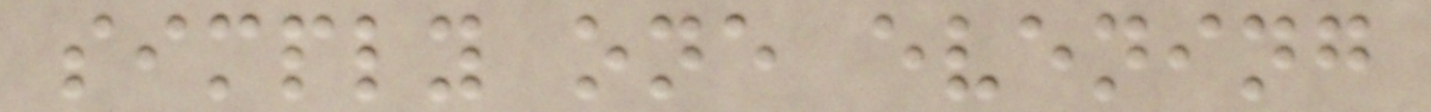simply one evening
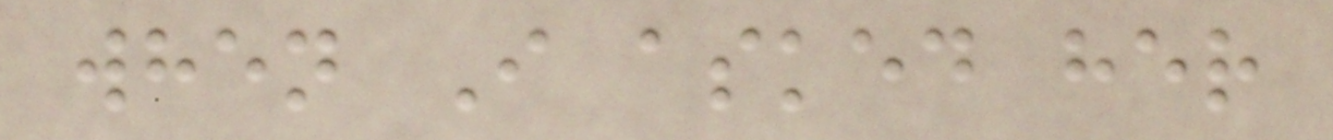when I asked her
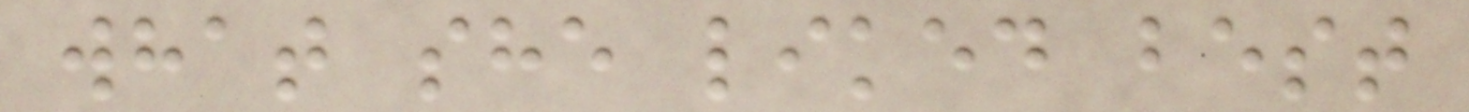what she liked best
